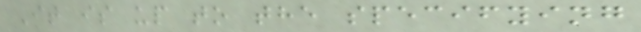It is up to the specifying
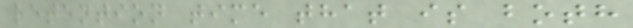retention time that is both
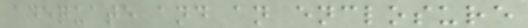adequate and an enclosure
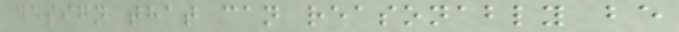design that can reasonably be
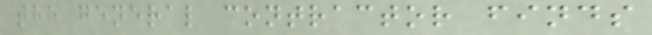the general contractor finds
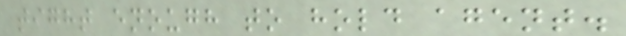tight enough to hold agent.
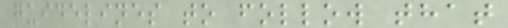guidelines to follow that
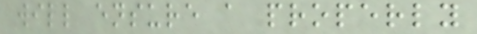will ensure a properly
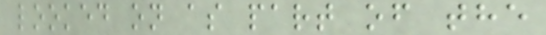looked on as part of the
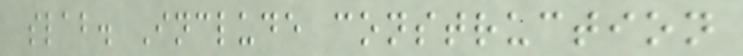slab. Include construction
